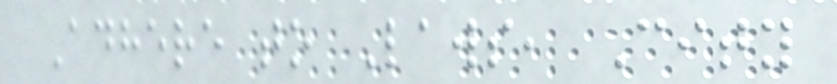Adhere to Laws, City
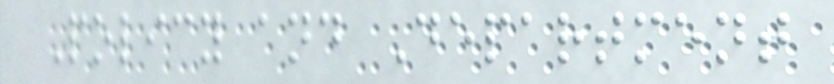Policy and Department
